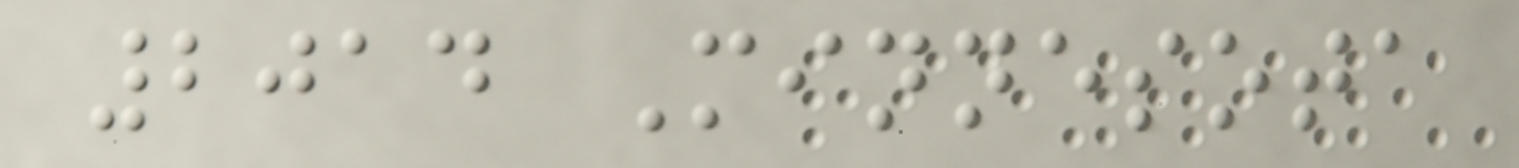2014 Minnesota
